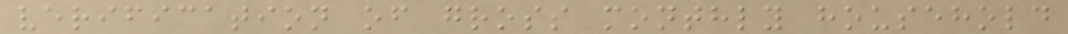verification of gross monthly household
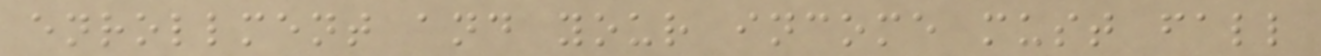enrollment and your income must fall
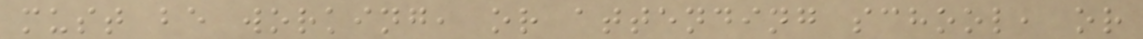must be working, or attending school, or
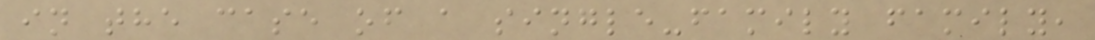in the case of a single-family family,
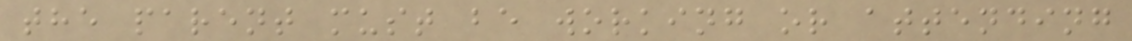the parent must be working or attending
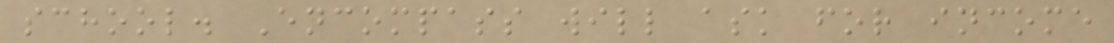school. Encompass will ask for income
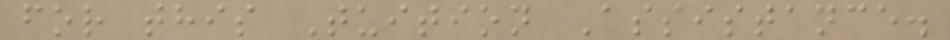for this Tuition Assistance.
